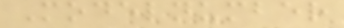Modelnumber
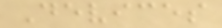Devices
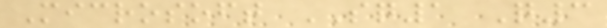Microsoft SQ1 Q3
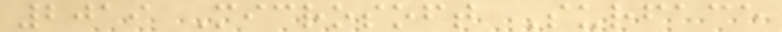2019 Microsoft Surface
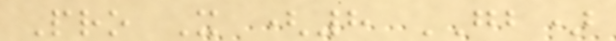Pro X (8 GB)
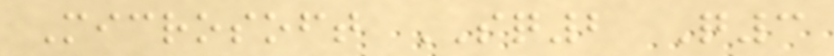Microsoft SQ2 Q3
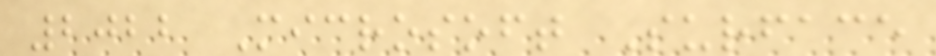2022 Microsoft Surface
